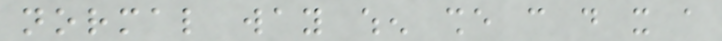normal way when she can do it a
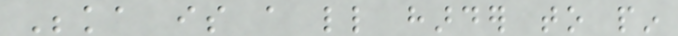Beka is a little harder to pin
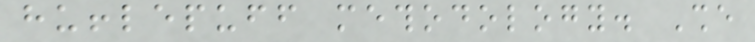hufflepuff methodology. She
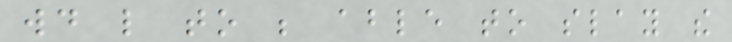would like to be able to slay the
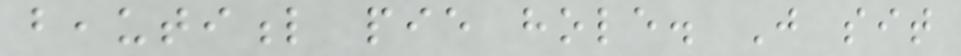beautiful pie hole. Just sit
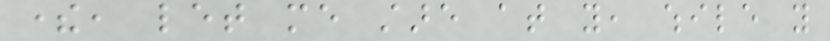there, let me stare at you, while you
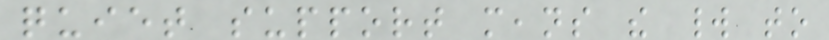quiet support means the world to
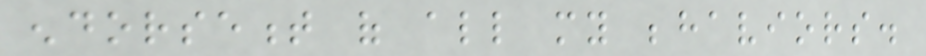endorsement of all my behaviors.
